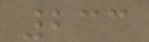233
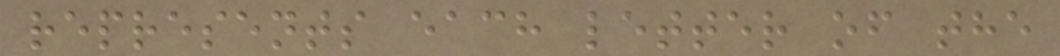represents each letter of the
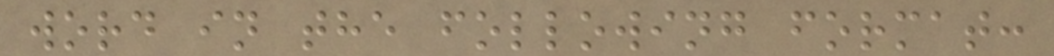word in the following format:
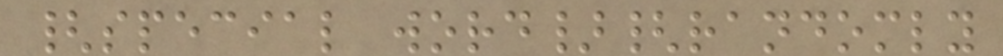{special word}{randomly
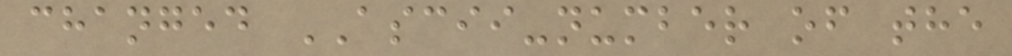changed ASCII-number of the
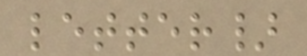letter}
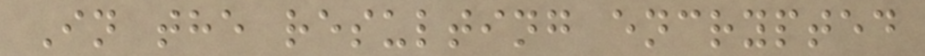In the resulting encrypted
